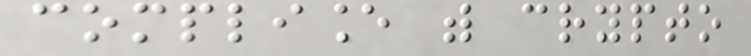compliance with crypto
